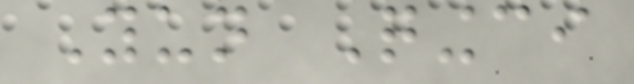Yun Qingci
